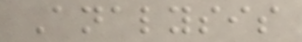Analysis
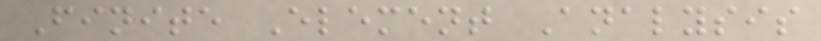Finite Element Analysis
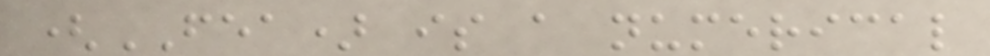(FEA) is a numerical
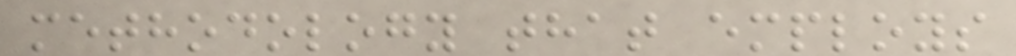methodology that employs
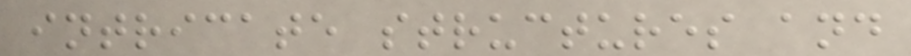intricate structures and
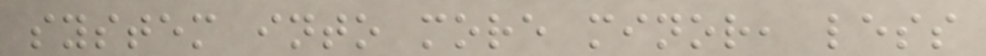system into more minor, less
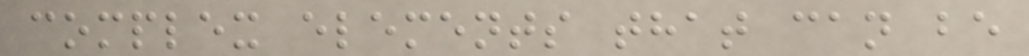complex elements that can be
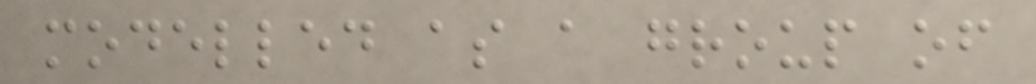modelled as a group of
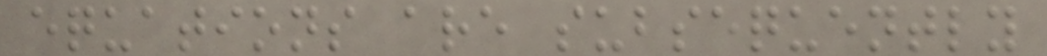equations are subsequently
